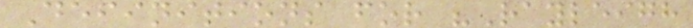Definitions for "Rayleigh
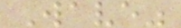Wave"
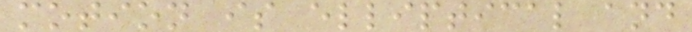motion is elliptical and
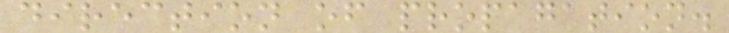direction of propagation.
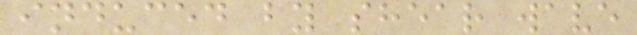induced by shear wave
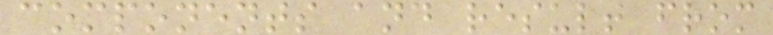components and result from
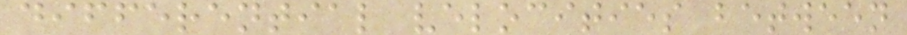differential velocities between
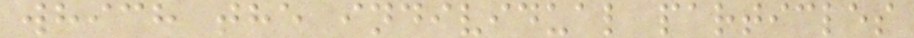which the individual particles
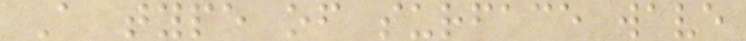A type of surface wave
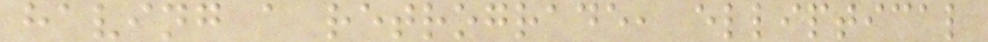having a retrograde, elliptical
